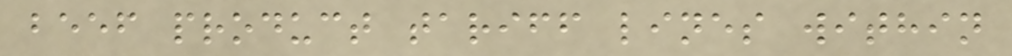beef product tariff lines within
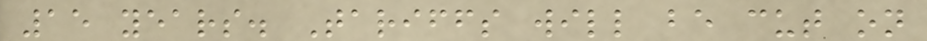15 years. Tariffs will be cut on
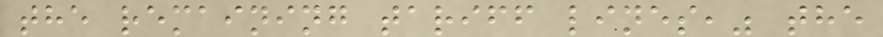the remaining tariff lines," the
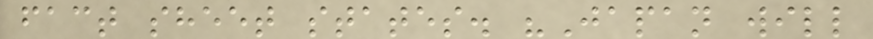fact sheet states. "Japan will
